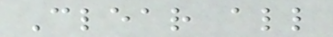Clear all
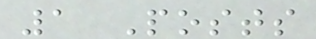1 Posts
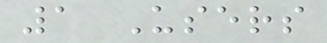1 Users
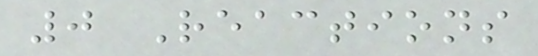0 Reactions
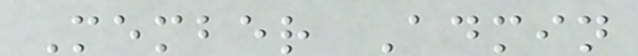Member Admin
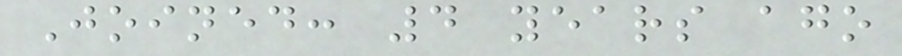Joined: 4 years ago
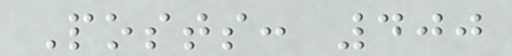Posts: 400
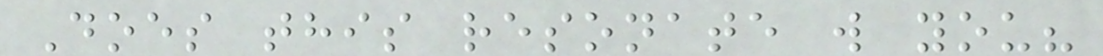Does this resonate w you?
